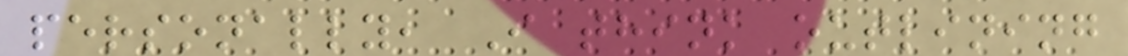personally, I think outlining
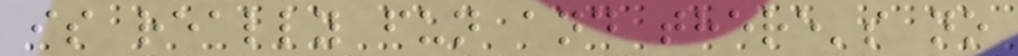is really fun and there's no
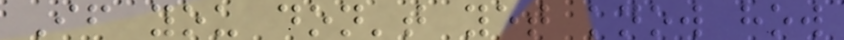If you don't yet know how
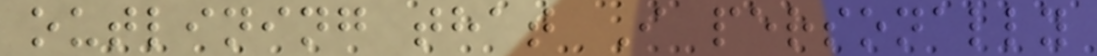outlining that I personally
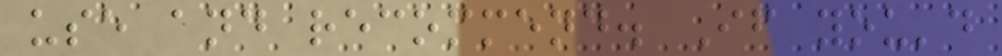use and recommend. If you'd
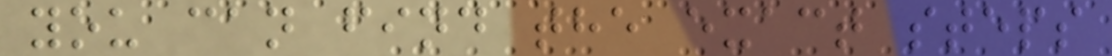you can find the exact steps
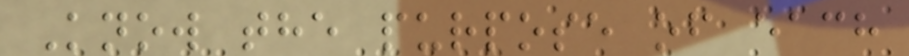Know the purpose of each
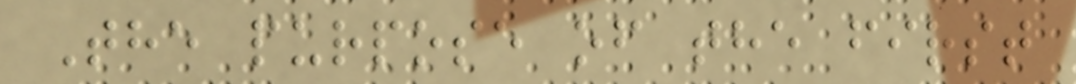The purpose of the first
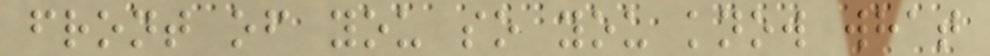front of you so you know what
